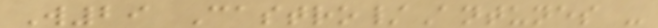W29 Castro/Antunes -
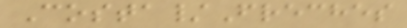Costa/Freches
